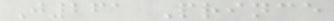J261 Prince
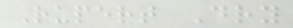Rupert Dry
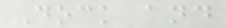Dock and
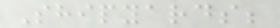Shipyards;
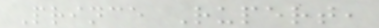Prince Rupert,
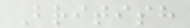British
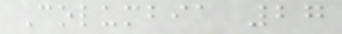Columbia 27
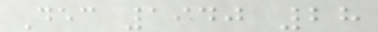Dec 1940 28
